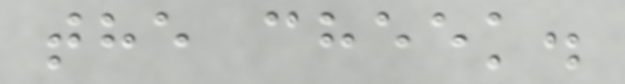the cheek.
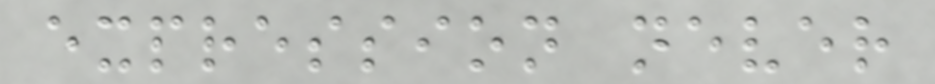expression never
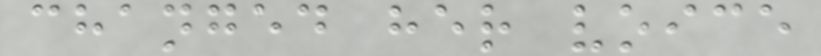changed her voice
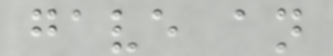gave an
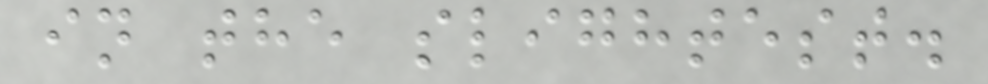in the slightest.
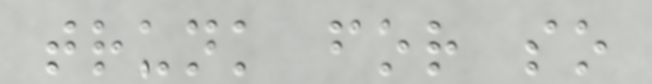trunk for so
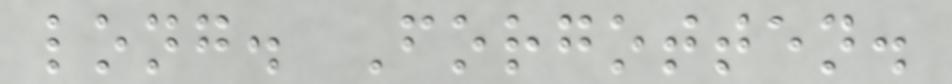long. Forgotten.
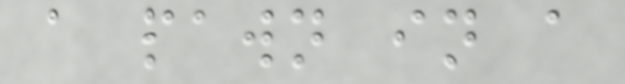a pawn in a
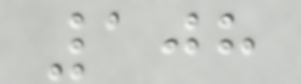108
